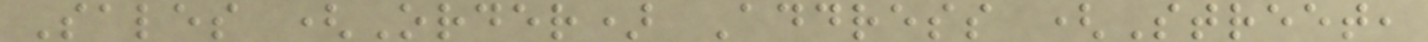Sales (Order) Address (Street,
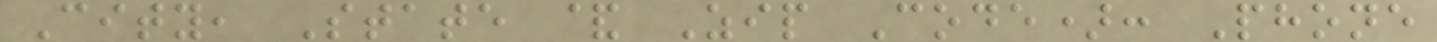City, State & Zip Code): Phone
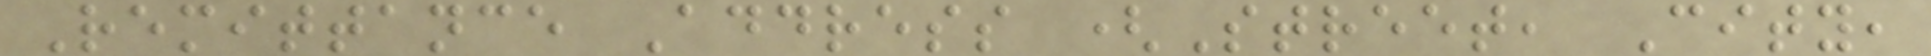Remittance Address (Street, City,
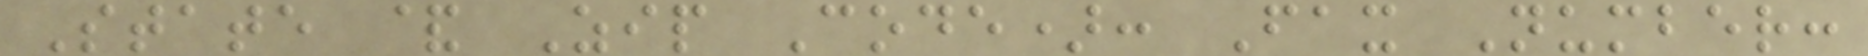State & Zip Code): Fax Number:
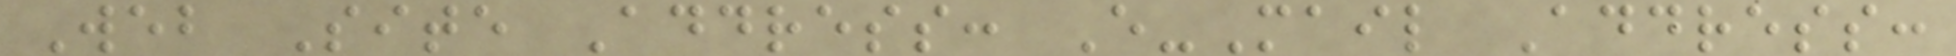Web Site Address: E-Mail Address:
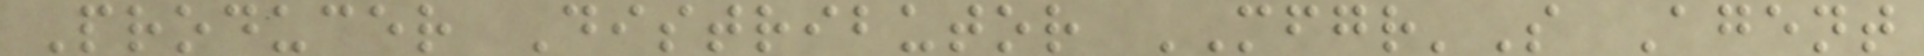Producer Distributor MFGR'S Agent
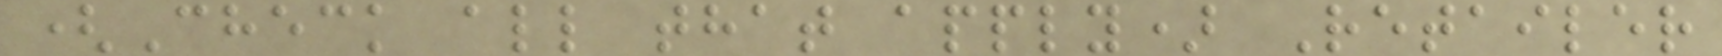(Check all that apply) Retailer
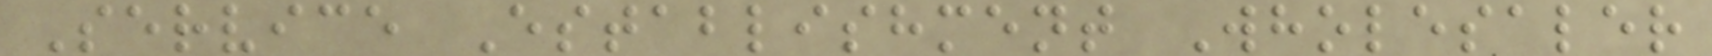Service Establishment Wholesaler
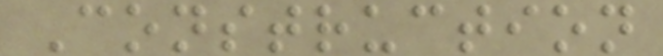Construction
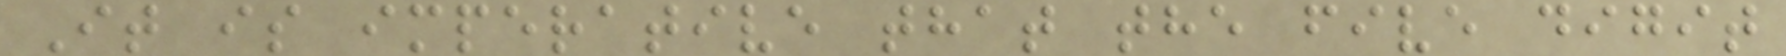It is imperative that the five digit
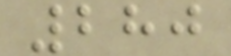280
